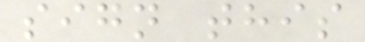sign this
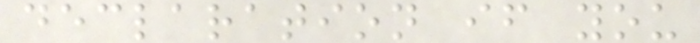declaration if you
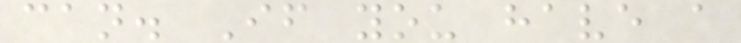can. If you have a
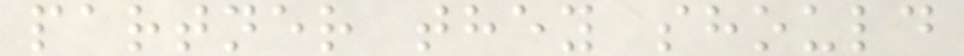partner they should
